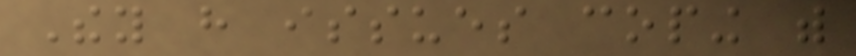They have issues coping with
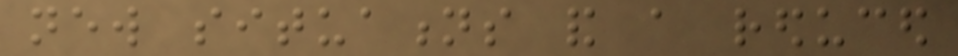new situations and a reduced
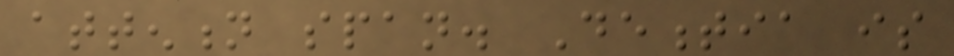attention span. Dementia is
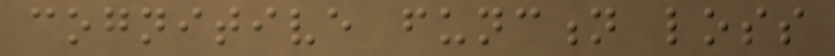cognitive function loss
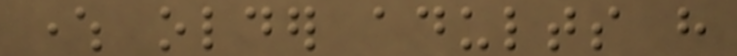where older adults have
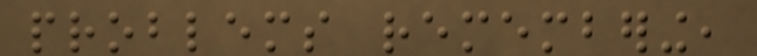problems remembering,
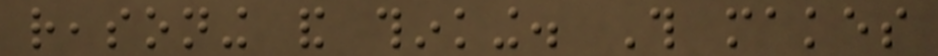reasoning and thinking. This makes
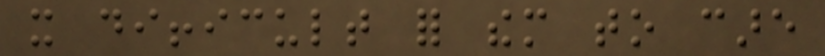it difficult for them to care
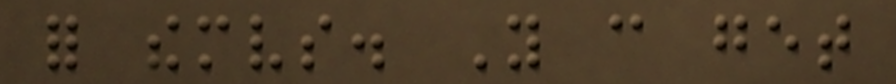for themselves. You can get
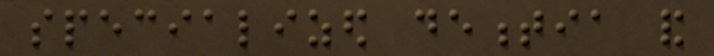specialized dementia and
